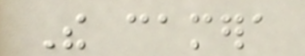The camera
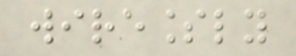wirelessly
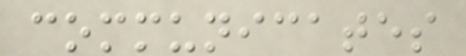communicates
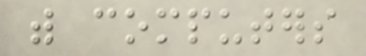with computers
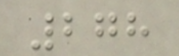278
